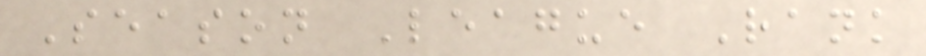Season League Rank
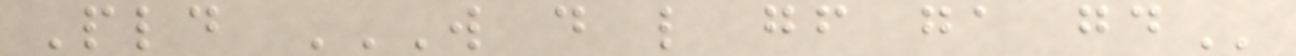Pld W D L GF GA GD
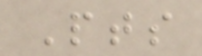Pts
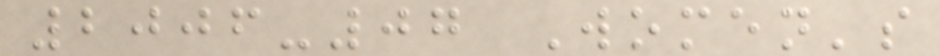2006-07 Women's
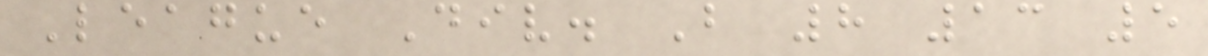League Div. B 8 13 5
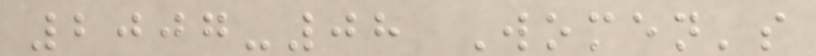2007-08 Women's
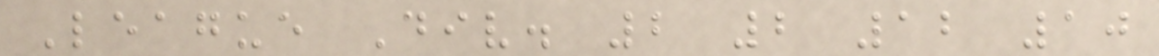League Div. 2 2 12 10
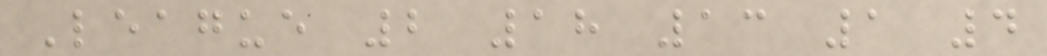League 2 18 13 1 4
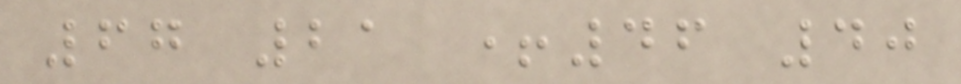67 21 +46 40
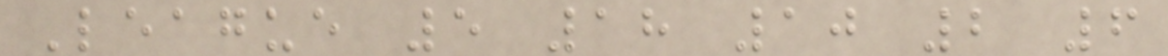League 5 18 10 2 6
